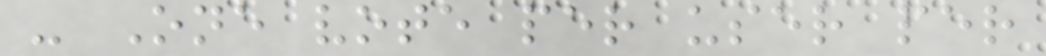- One vote per user per
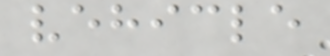vehicle
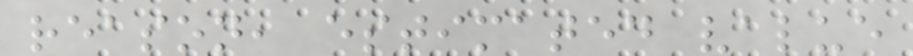reason, estimated value
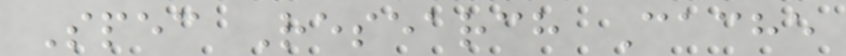Spec Research Cache
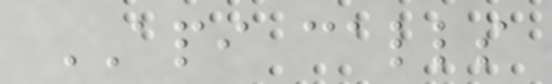API calls
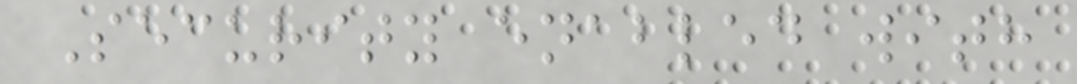Security enabled with
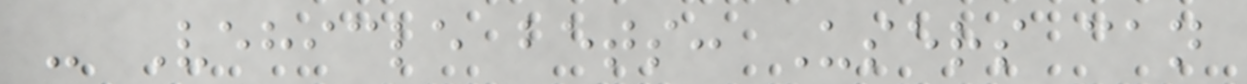- Vehicle bets: Users can
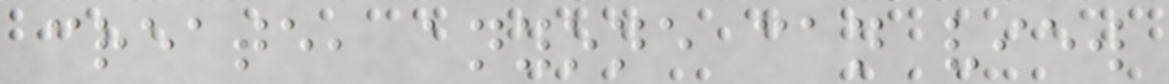create, anyone can view
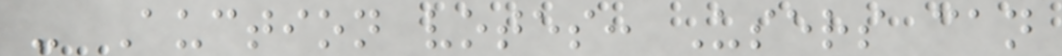- Auction votes: Users can
